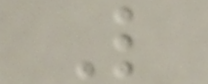L
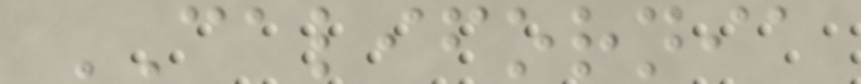CALIFORNIA
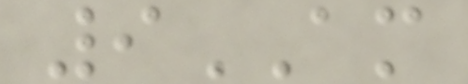9AM
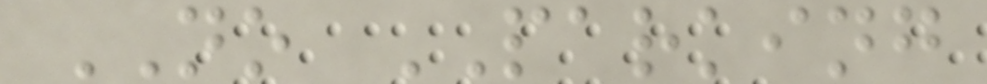NO PARKING
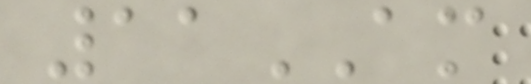11AM
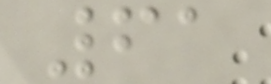61
